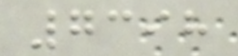7398
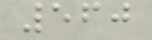560
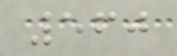560
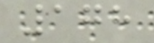178
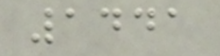1441
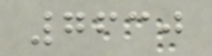7630
